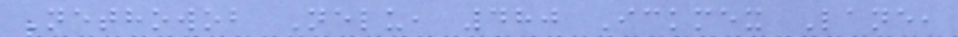Nethowob Nelu, 480 Ickmex Lane,
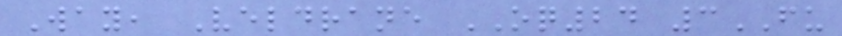Way, Veldrane OQ24 3FU
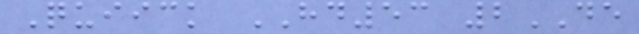Quiick HD53 2DE
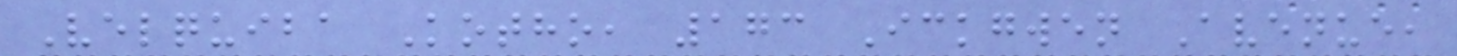Velquiba Kotho, 173 Ickgwen Avenue,
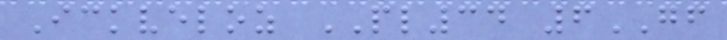Ickveloz PL34 6GF
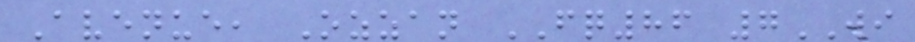Avenue, Ozzan FQ86 7WI
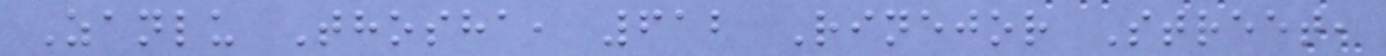Zanlu Thosha, 612 Rinejor Street,
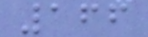166
